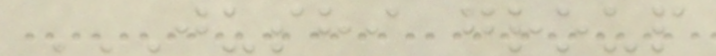JUSHI GROUP
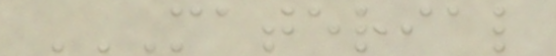MATERIAL
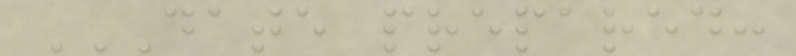DATE PREPARED:
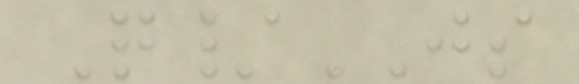Q/JS
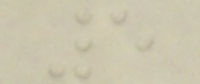5
